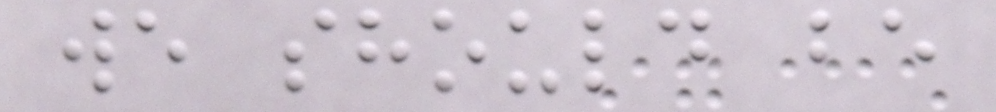we should be
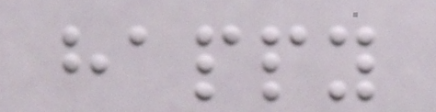happy
